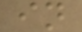in
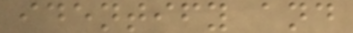identify and
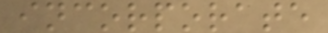incorporate
